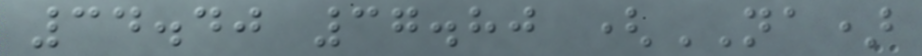34.40 37.80 (NA)
